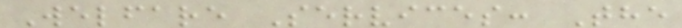Welfare Services: The
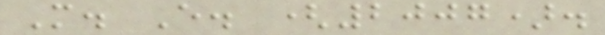M. E. (2007).
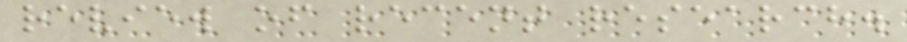review of recent research.
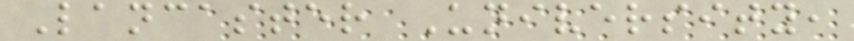Lancaster University,
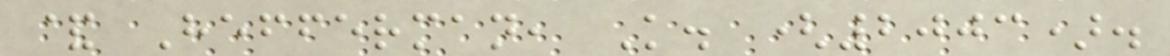& Hefferman, K. (2003).
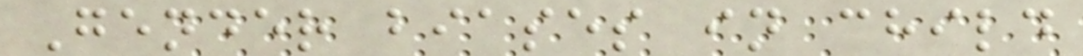Gender biases in child
